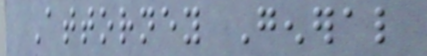Attorney General
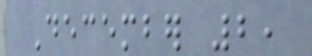December 2,
